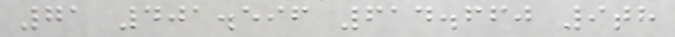71 401.596 614.660 9th
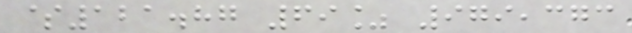$121.87 69% 979,373
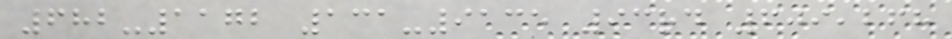682-1172 131-9135 93rd 609,268
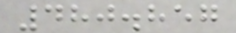480.857
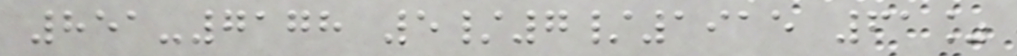851-7178 5/7/1915 61%
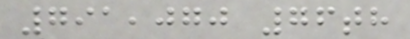791,070 76th
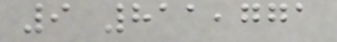9 811,771
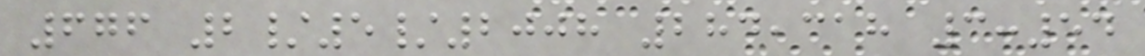676 2/5/2008 284,318 3:54
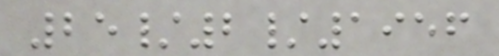25/2/1956
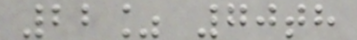22% 70th
